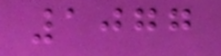1077
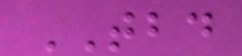TBD
